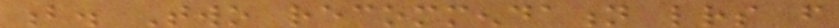b. Two recommendation letters from
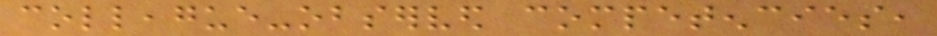colleague-observed competencies,
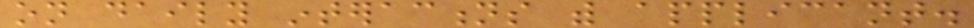on daily interactions with applicant.
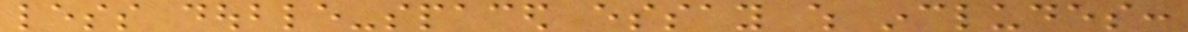less double-spaced essay which includes:
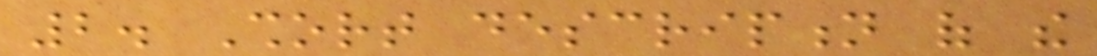2. Short description of the
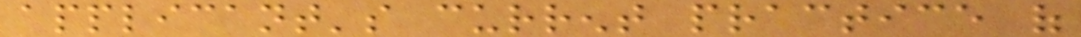applicant's current practice of
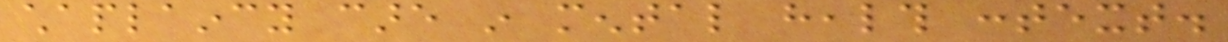chaplaincy care in mental health context.
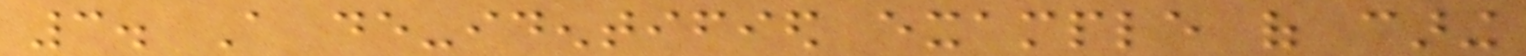3. A de-identified example of caring
